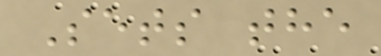Sets the
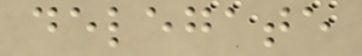delegate
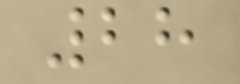28
